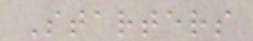Starters
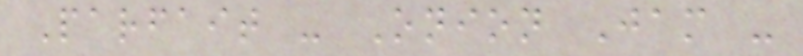Parfait - Onion Jam -
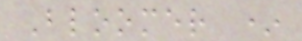Bloomer *
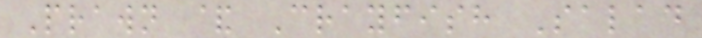Prawn & Crayfish Salad
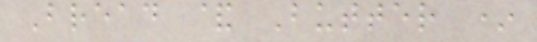Bread & Butter *
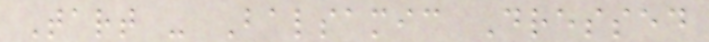Tart - Balsamic Dressed
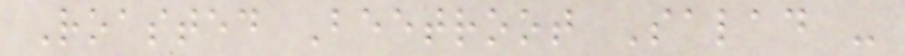Roasted Beetroot Salad -
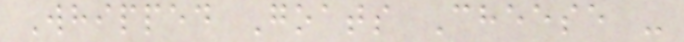Whipped Goats Cheese -
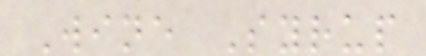Wine Syrup
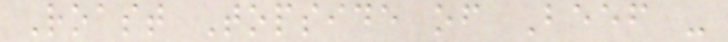Roast Topside of Beef -
